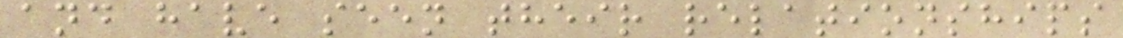and have seen their relationships
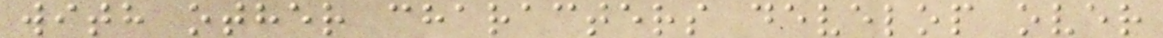with other characters develop over
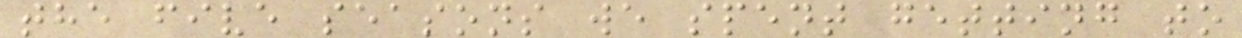the five seasons we spent getting to
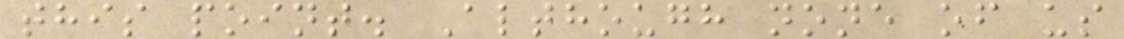this point. Although none of us
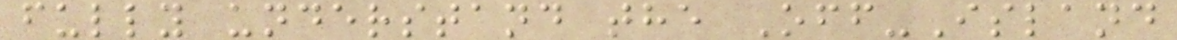fully understand the Off-Island
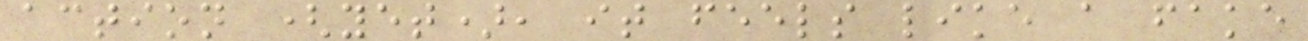action (yet), it feels like a fake
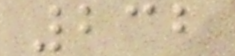232
